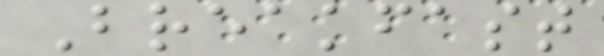Breakfast
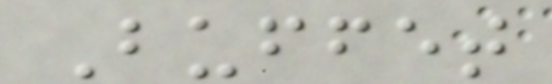Buffet
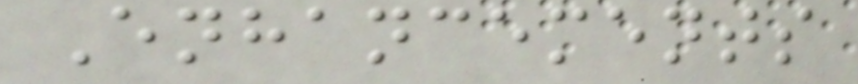Enhancements
